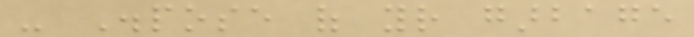- Dispose of your garbage
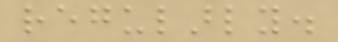regularly.
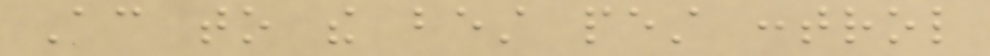According to the best pest control
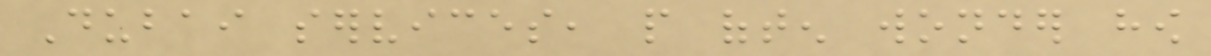Dubai services, people often wonder how
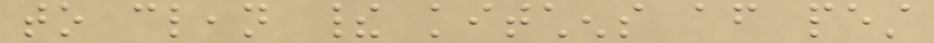to clean their kitchens after pest
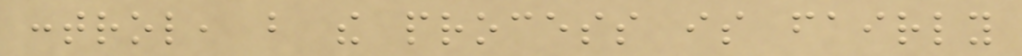control, but the process is fairly
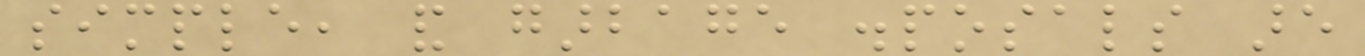simple, and garbage disposals are
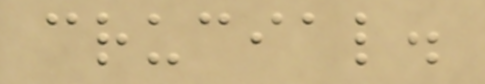crucial.
